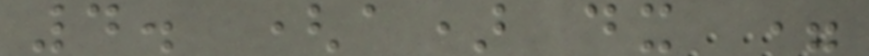4. (a) dx =
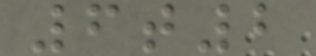6t2
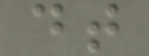dt
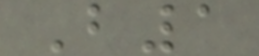B1
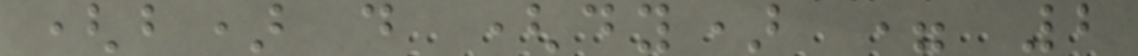(b) d (dy) = 2
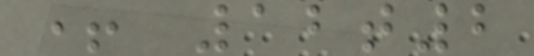+ 12t2
